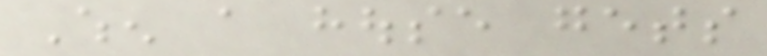When a house gets
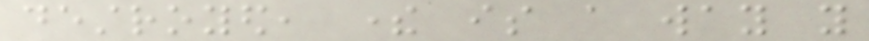destroyed, there is a way you
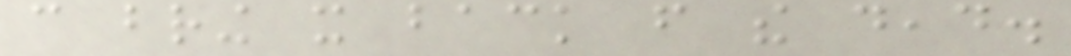can bring it back from the dead.
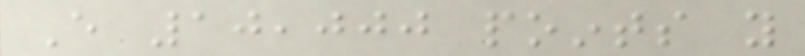Every 10,000 points you
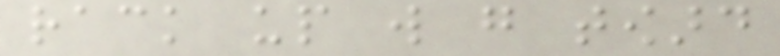rack up will go toward
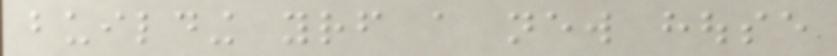building yourself a new house
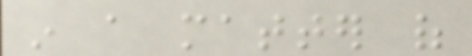in a matter of
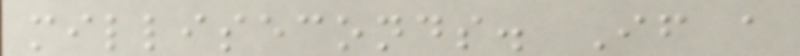milliseconds. If a
